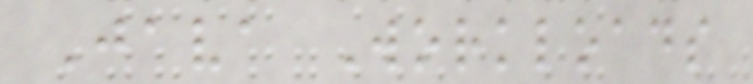Java Workloads
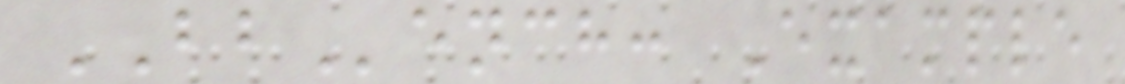BBench: Example
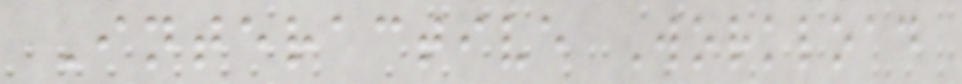Interactive Workload
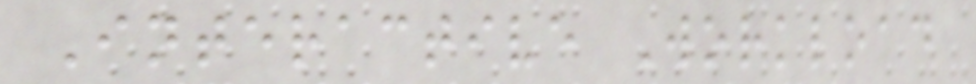Interactive Workload
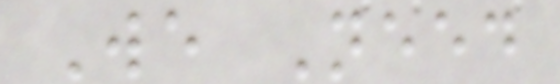We Need
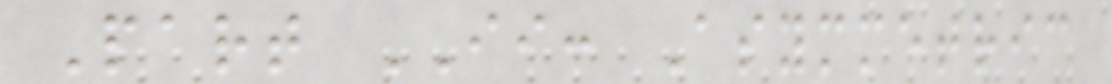Part II: Asymmetric
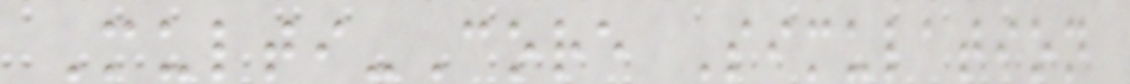Multi-Core Simulation
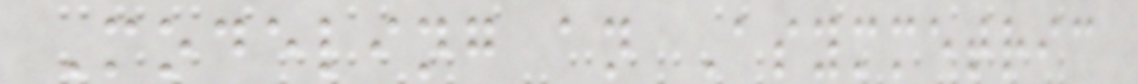Modeling an Asymmetric
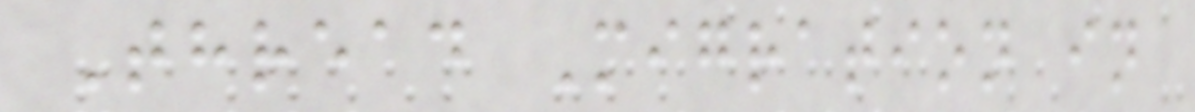Thread Migration in
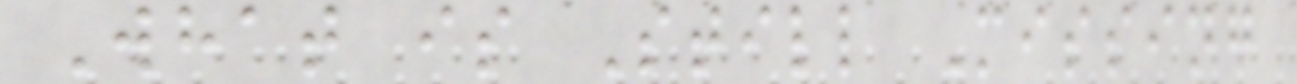What is Still Missing
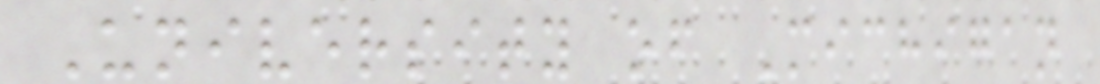University of Michigan
